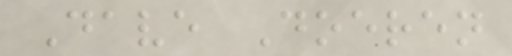Dave Doeren
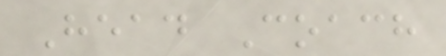Head Coach
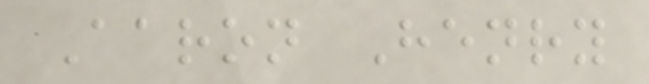Aaron Henry
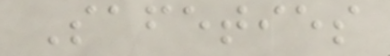Safeties
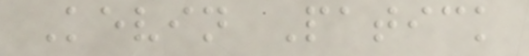Kevin Patick
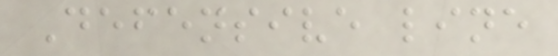Defensive line
